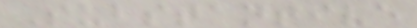Substantive
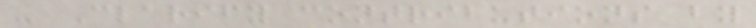- Clarify contributions by
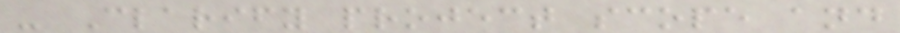- Clarify project scope and
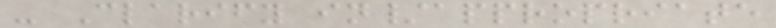- Clarify in/appropriate
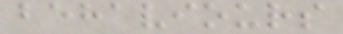behaviours
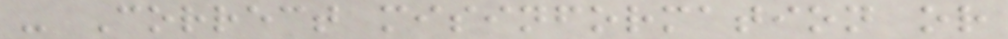- Correct misinformation or
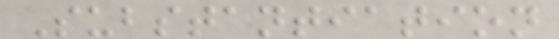Substantiation
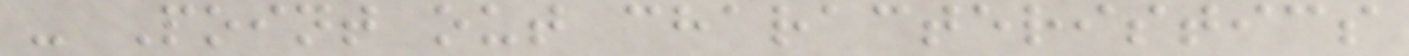- Point out characteristics
